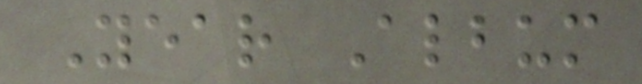Year Album
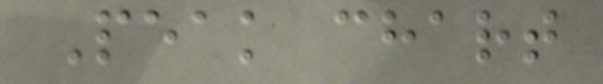Peak chart
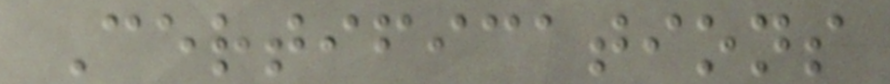Certifications
